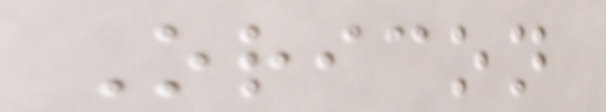Oricon
